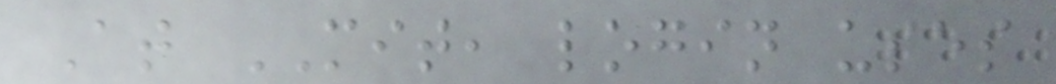At MIT, login uses
